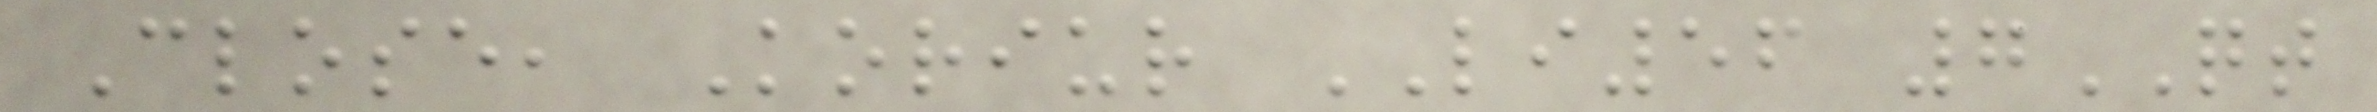Close, Koriur LI56 7QT
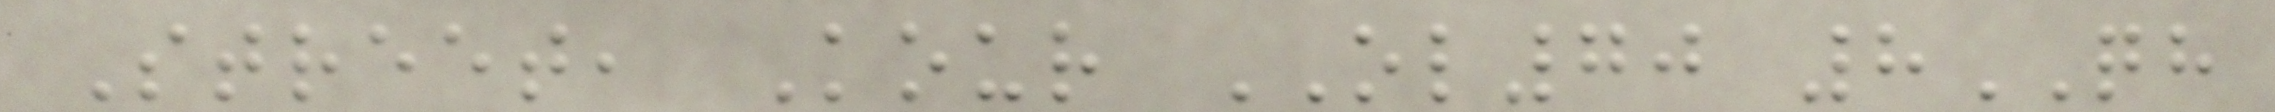Street, Kour OL70 8QH
